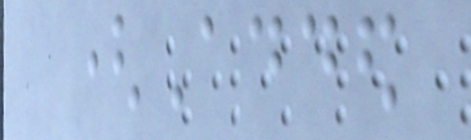(Added
